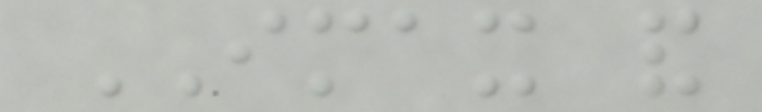IMAX and
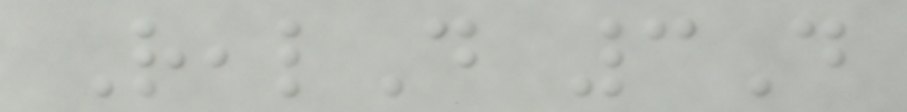RealD 3D
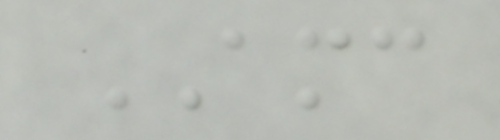AMC
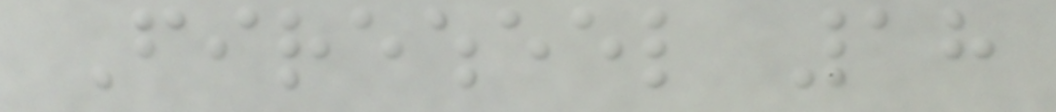Firewheel 18
